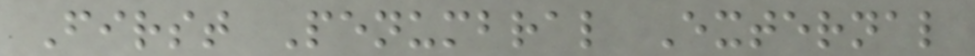First Penumbral External
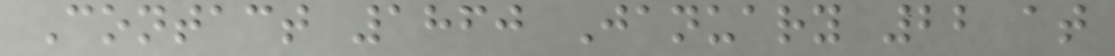Contact 1860 January 22 at
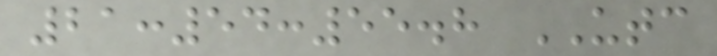21:54:55.8 UTC
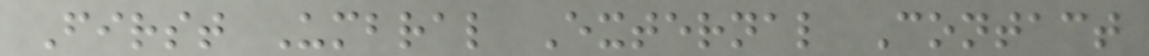First Umbral External Contact
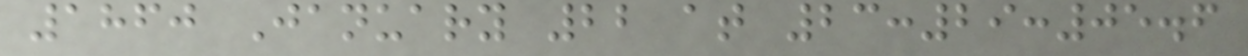1860 January 22 at 23:29:05.6
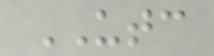UTC
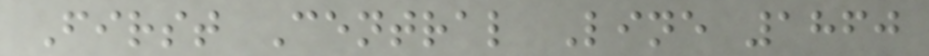First Central Line 1860
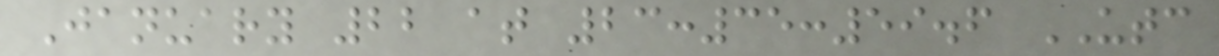January 22 at 23:35:59.6 UTC
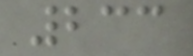233
